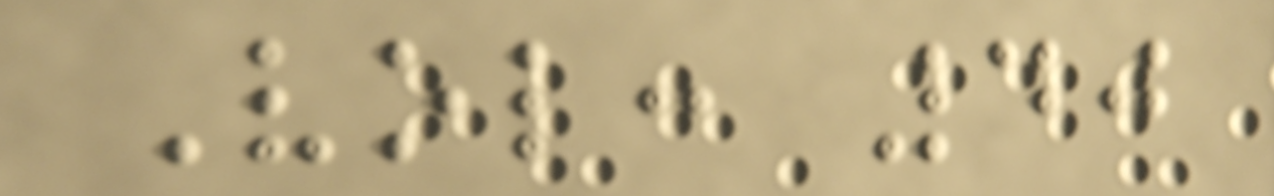Vol: 40
